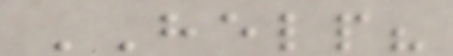HELP?
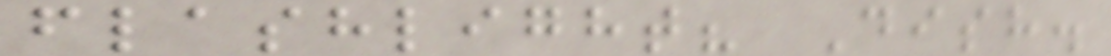flashlight? Dish.
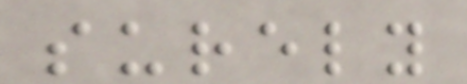surely
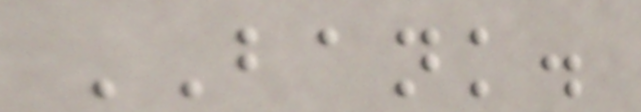BANK.
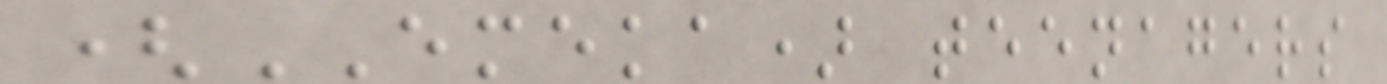(EMEKA) teenagers
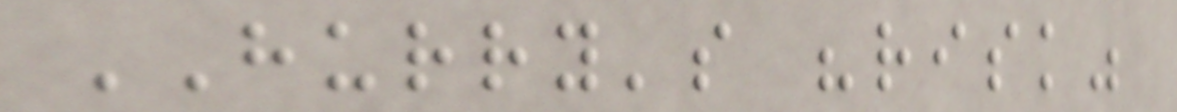HURRY's "risk"
